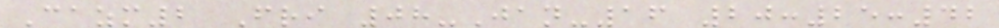Cazm2 Fri 08-Jan-16 20:25:42
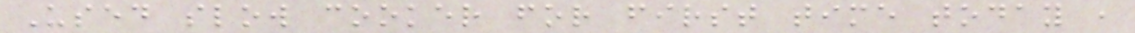Used slow cooker for first time today ,
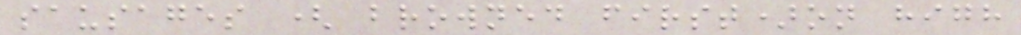sausages ( browned first)on high
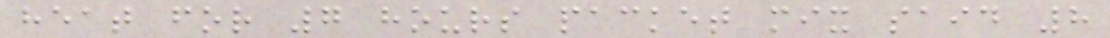heat for 7 hours packet mix said 8
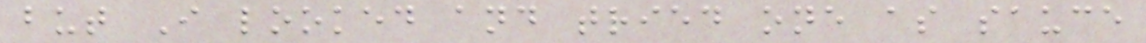but I looked and tried one as sauce
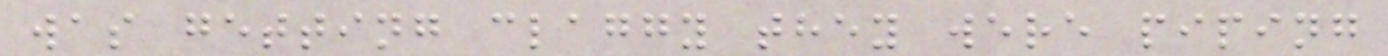was getting claggy they were piping
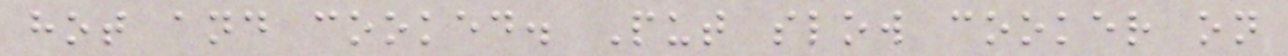hot and cooked. Put slow cooker on
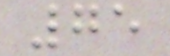75
